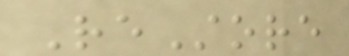ReStore
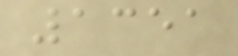1351
